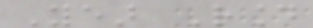Year Round
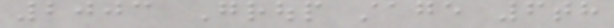2003 Group stage 6th
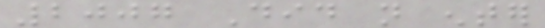2007 Did not enter
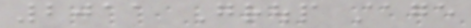2011 Group stage
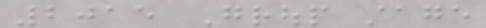2015 Group stage
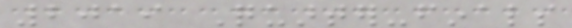2019 Quarter-finals
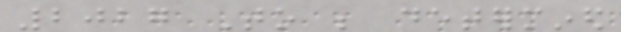2027 To be determined
